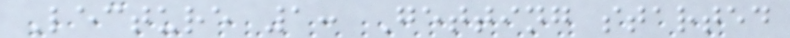Lecture 1: Getting started
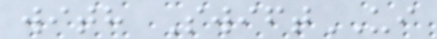with SwiftUI
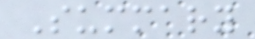Summary
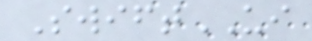SwiftUI
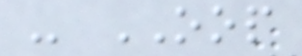- OOP
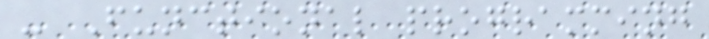- Functional programming
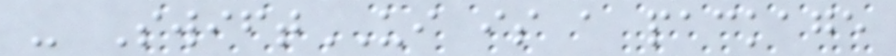- SwiftUI is a package
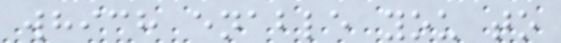which enable you to
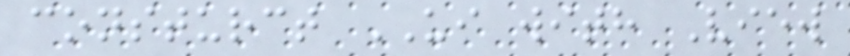consturct UI with View
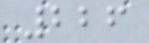226
